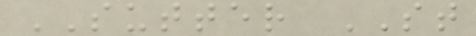SUTTER ST
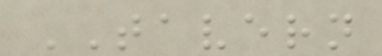TAVERN
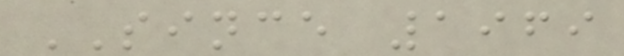SINCE 1969
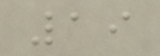19
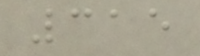315
